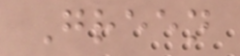Green
